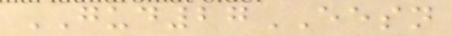GUD27EESN
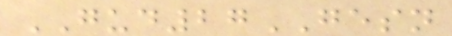GUD27GESN
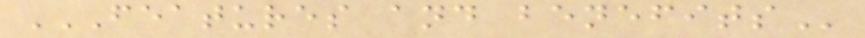FEATURES AND BENEFITS
